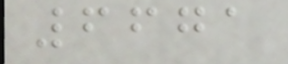6671
